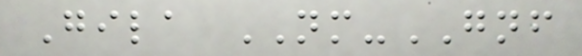Gila NM-GNF
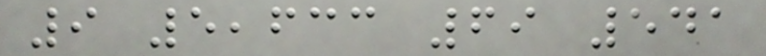9 5,633 69 541
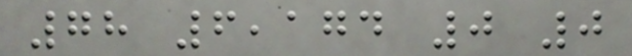78 6,174 0 0
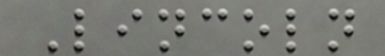Lincoln
